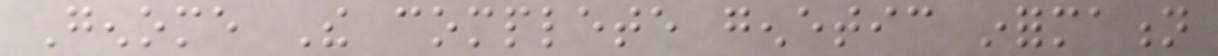Genome The complete genetic information
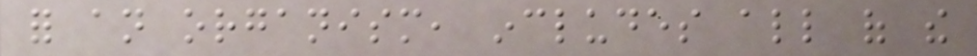for an organism, includes all of the
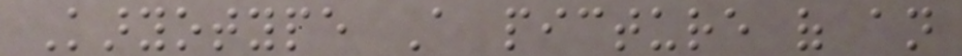Karyotype A picture of an
